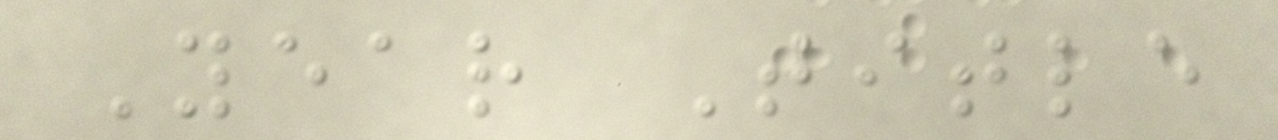Year Title
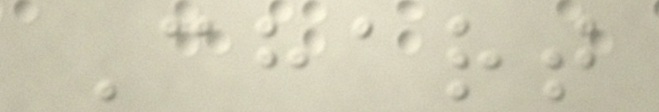Chart
